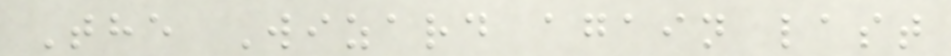The Wizard again last
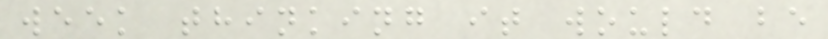week thinking it would be
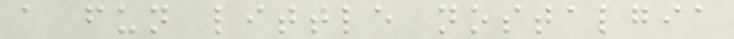a fun little nostalgia
